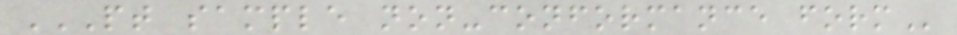PT SAMPLE NON-CONFORMANCE FORM
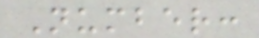Number:
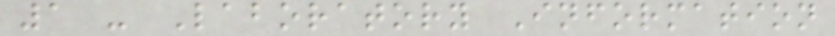1 - Laboratory Information
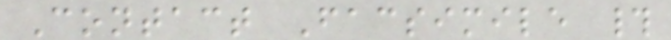Contact Facsimile #
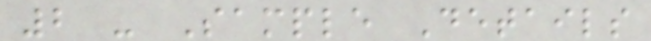2 - Sample Details
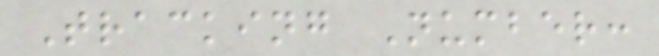Tracking Number:
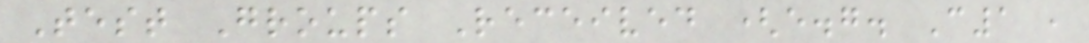Test Groups Received (e.g. C1 ,
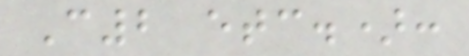C2 etc.):
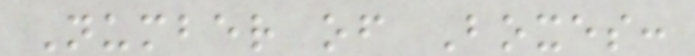Number of Boxes:
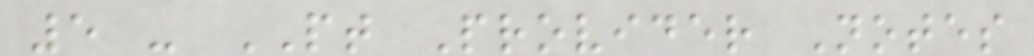5 - PT Provider Notes
